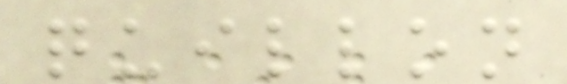quillon
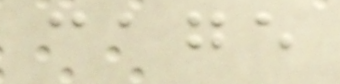cage
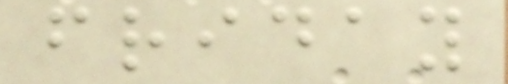friday
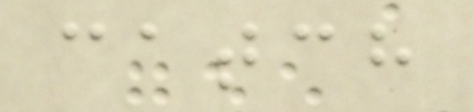catch
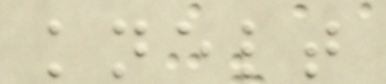knelt
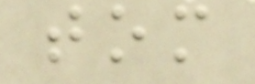tom
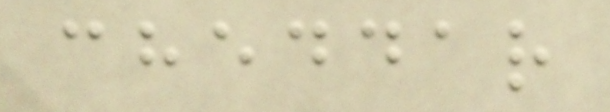cheddar
